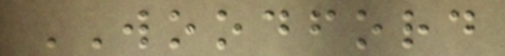WOODFORD
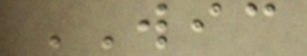WIC
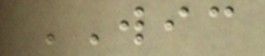WIC
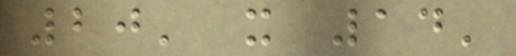20' x 14'
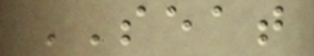SEAT
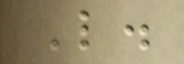L.
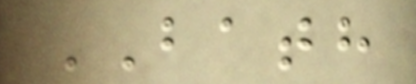BATH
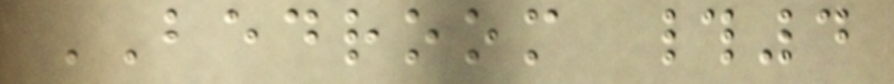BEDROOM #4
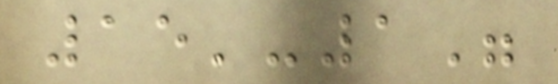15'-1"
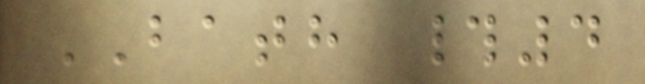BATH #4
